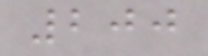200
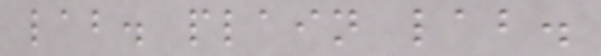lab. plain lab.
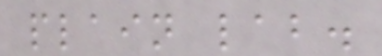plain lab.
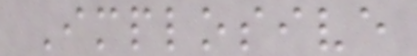Implosive
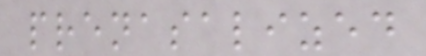prenasalized
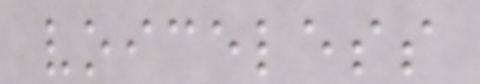voiceless
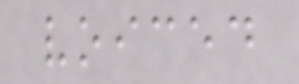voiced
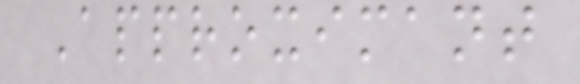Approximant
